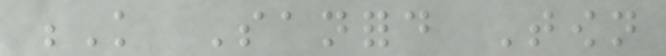K Sanford Town
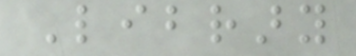Library
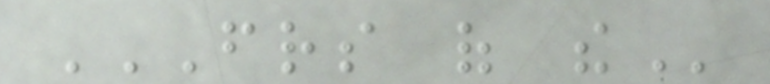FRIENDS OF THE
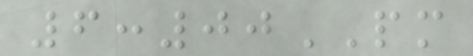6:00PM
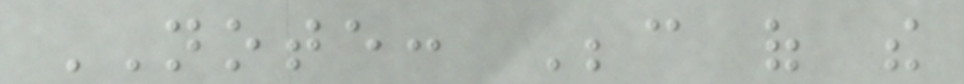NOTE: Because of the
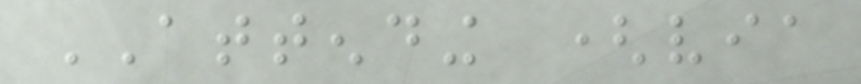ATTENDING (via
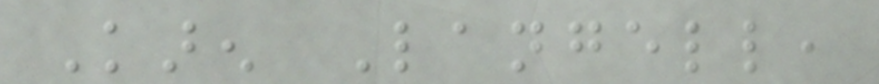Karen Langell,
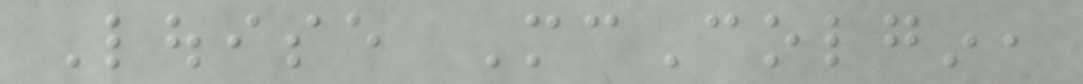Louise McColgin,
